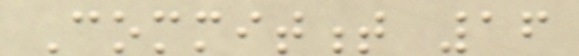Commitment 16
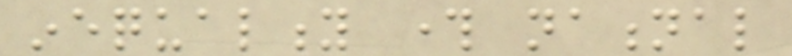inequality through national
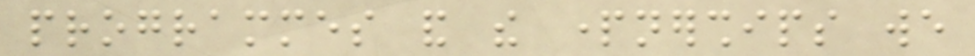programmes and the partnerships we
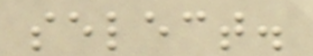select.
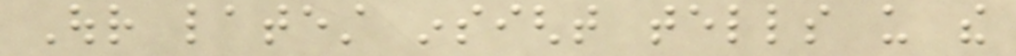Our latest insight tells us the
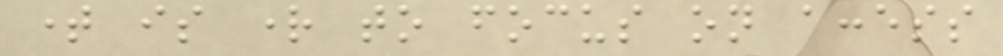time is right to focus on access
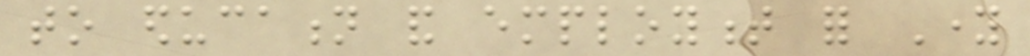to education and employment for Young
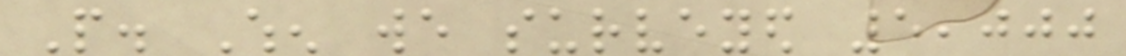People. When we surveyed 5,000
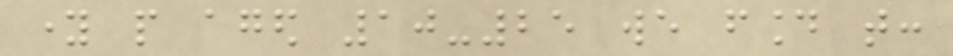young people aged 10-25 we found that:
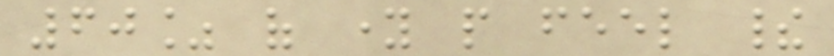60% of young people feel their
